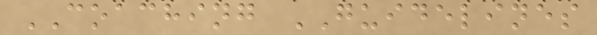COACHING GUIDELINES
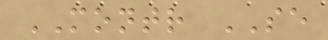MONTR SE
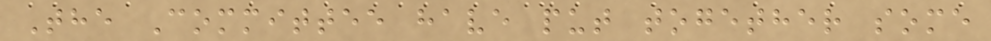The Committee have put together some
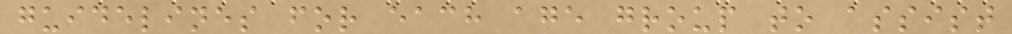guidelines for each age group to assist
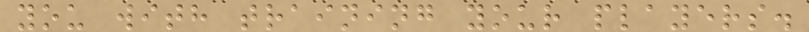you with training your players.
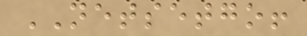NETSETGO!
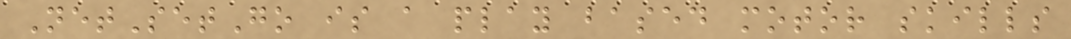NetSetGo is a play based motor skills
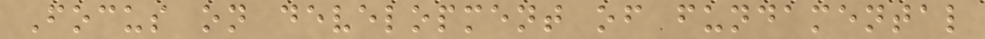Focus on development of fundamental
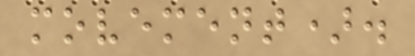movement).
